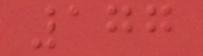177
